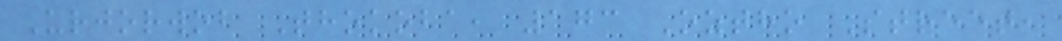Urjorwob Thokoba, 173 Oztho Street,
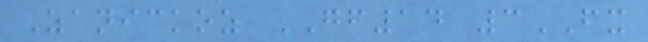Zanickoz GF14 3FX
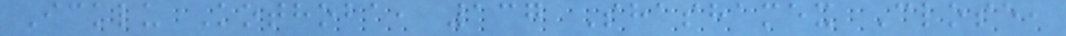Icklu Kothoba, 137 Shashamex Close,
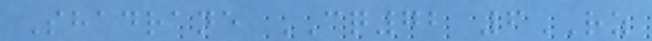Shadrane CQ72 6RZ
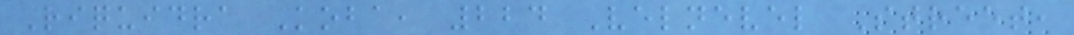Riquidra Koba, 224 Velnevel Street,
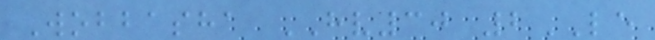Wobbasha HV30 2LE
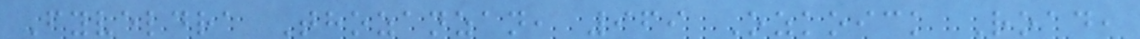Fyveldra Thozanzan, 969 Ozkoick Road,
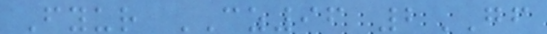Fyur CZ96 2GF
